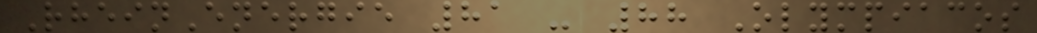RheinEnergie 81 - 88 Olympiacos
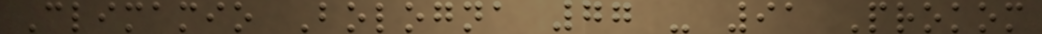Climamio Bologna 77 - 91 Prokom
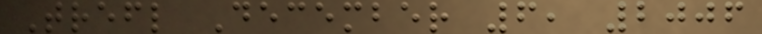Trefl December 6, 2006
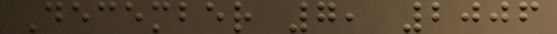December 7, 2006
